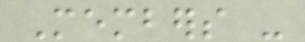Members -
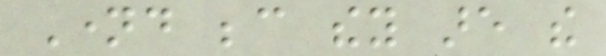Named because they are the
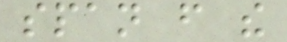span from the
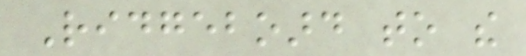Ridgeboard to the
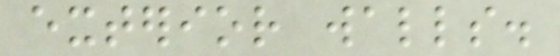exterior walls.
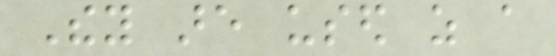They are used as a
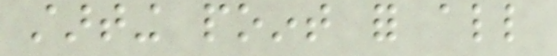starting point for all
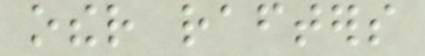other rafters
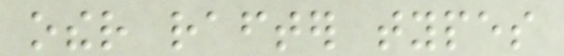other rafter types
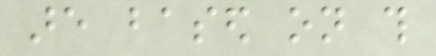are based on this
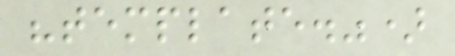"template.")
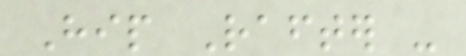Hip Rafter -
